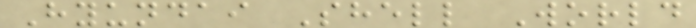Hyundai Shell World
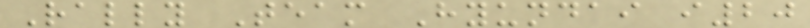Rally Team Hyundai i20
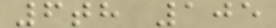6th 105
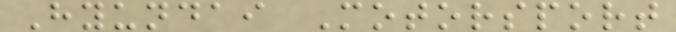Hyundai Motorsport
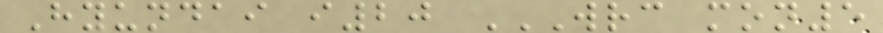Hyundai i20 WRC MON5
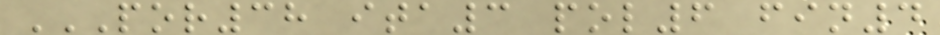POR38 ITA3 POL6 FIN4
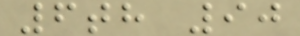6th 90
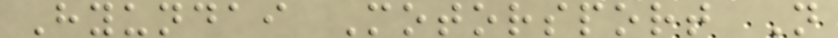Hyundai Motorsport N
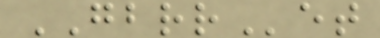GBRRet
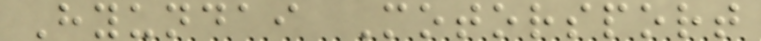Hyundai Motorsport
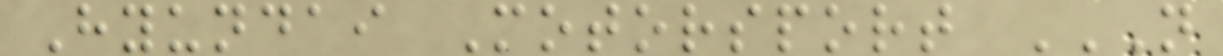Hyundai Motorsport N
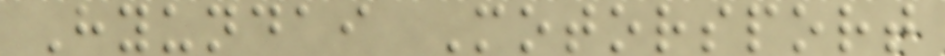Hyundai Motorsport
